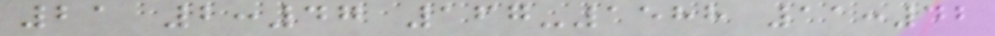21 2:47 167-1588 11:42
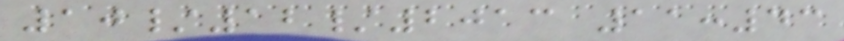10/12/2013 11:43
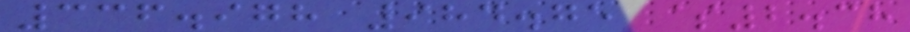336.978 984.75 $2.38
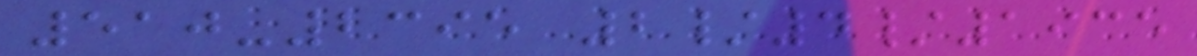510-2395 2/4/1935
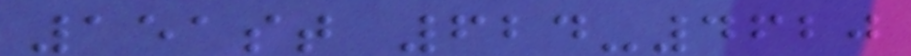151st 624-4620
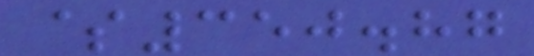$350.87
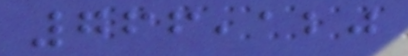766,120
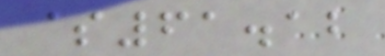$61.12
